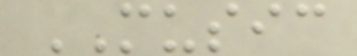MUSIC
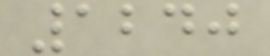1240
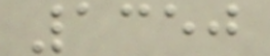1350
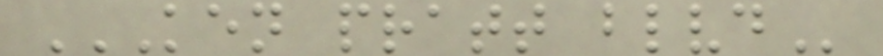KEN PRATT BLVD
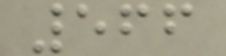566
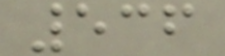536
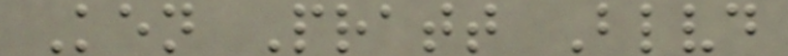Ken Pratt Blvd
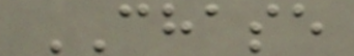CHASE
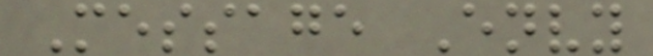Message Envy
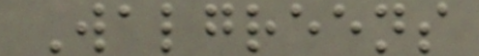Walgreens
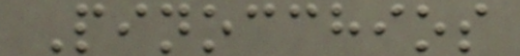Pinocchios
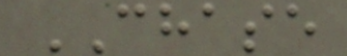CHASE
